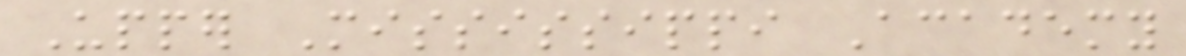Upper Mississippi Academy
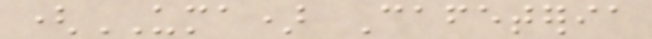(UMA) Cafeteria
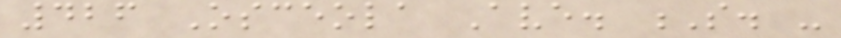426 Osceola Ave. S. -
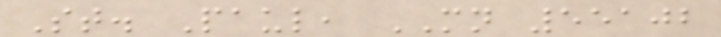St. Paul, MN 55102
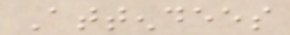Attendees
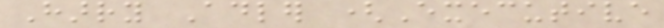Harry Adler (Executive
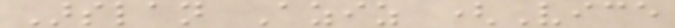Arslan Aziz (Vice
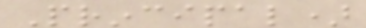Principal)
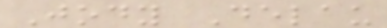Jody Delau
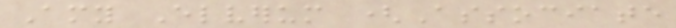Amy Elverum (Associate
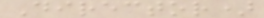Director)
